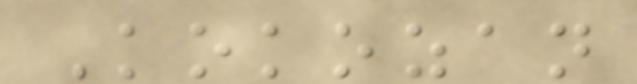Kokozan
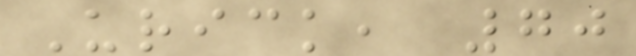Urick, 70
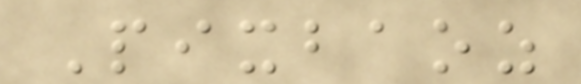Pixbaoz
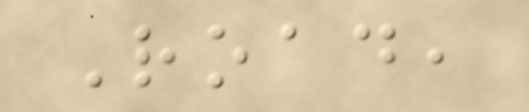Road,
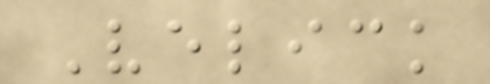Velick
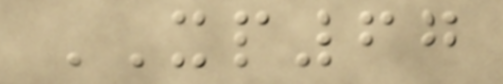XP67
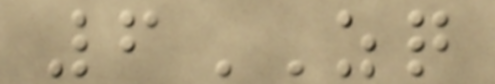6ZQ
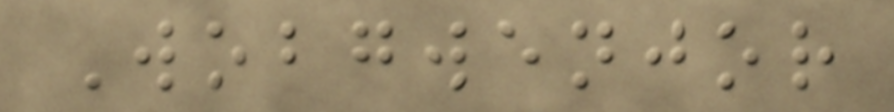Wobgwenjor
